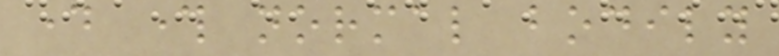day through normal bodily
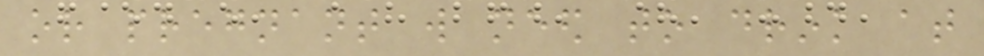or pregnant will need to drink at
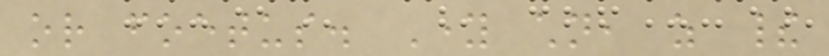or foetus. Young children, as their
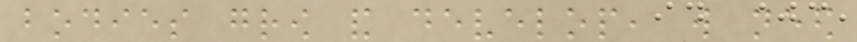bodies grow and develop, will need
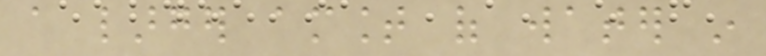a larger amount of water in
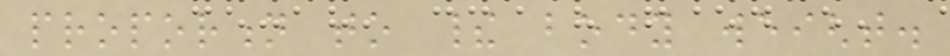proportion to their body weight.
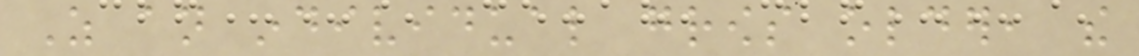As an individual grows older, the
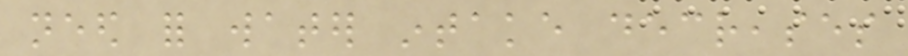need for water intake decreases
